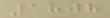1808
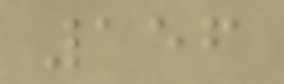156
